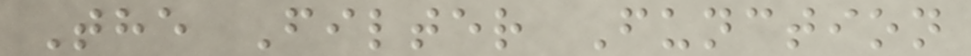The Filter Function
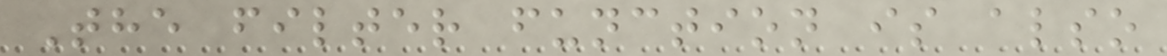The filter function is also
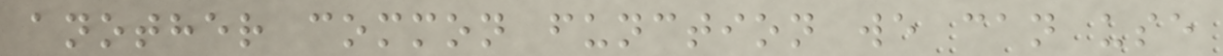another common function we can use
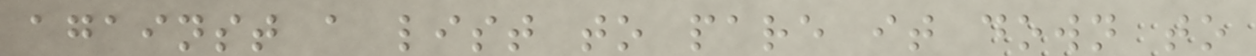against a list to pare it down to
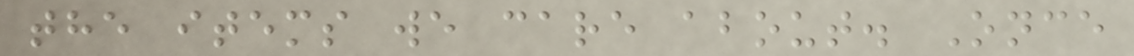the items we care about. Once
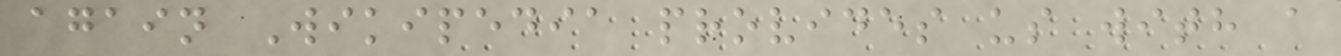again Wikipedia provides us with a
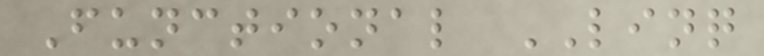Functional LINQ
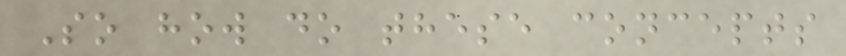So how do these concepts
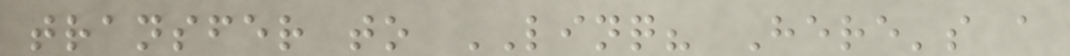transfer to LINQ? Here's a
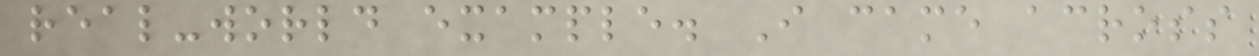real-world example. I came across
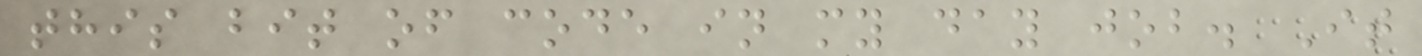this bit of code in my day job. It
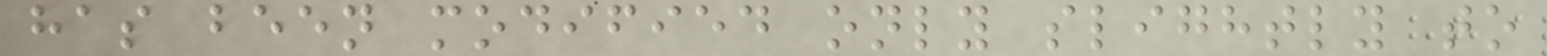has been modified only slightly to
